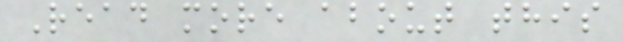Read more about this
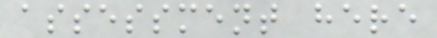assessment here
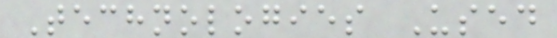Technologies Used
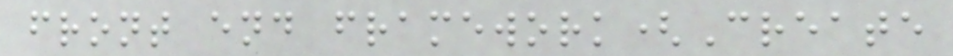front end framework(Create
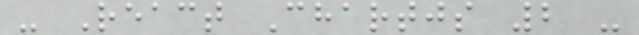- React Chartjs 2 -
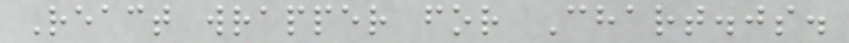React wrapper for Chart.js.
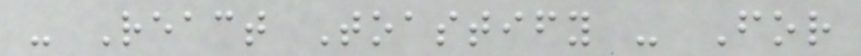- React Toastify - For
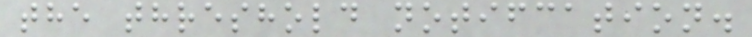the threshold notifcation.
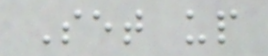Set up
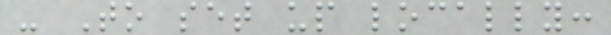- To set up locally:
